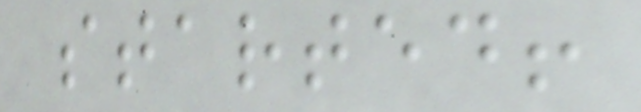started!
